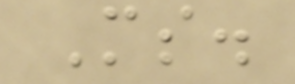Ms.
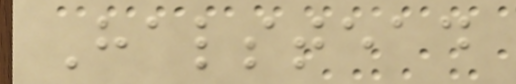Halstead
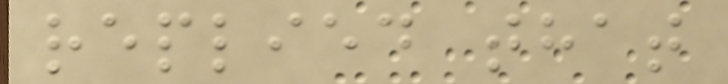replied that
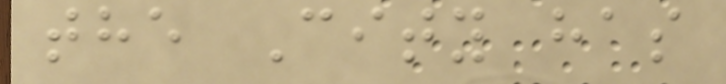the City has
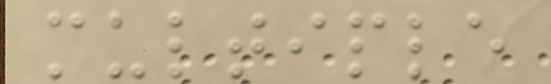multiple
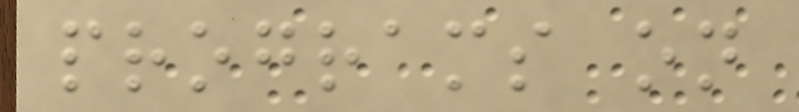programs on
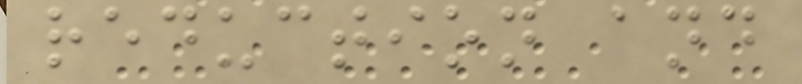reduction and
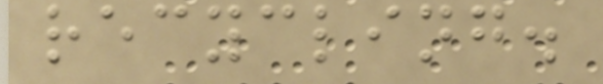recycling.
